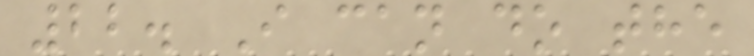22. I can do the
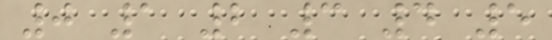0 1 2 3 4 5
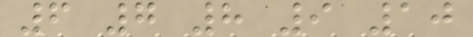6 7 8 9 10
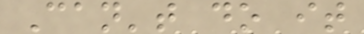Can't do it
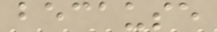because
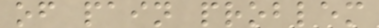of pain problem
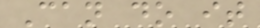Can do it
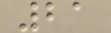21
